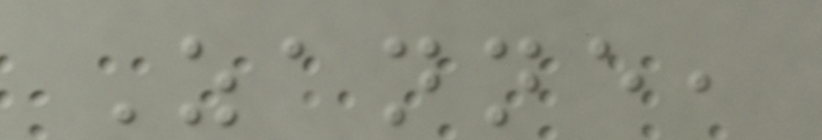Zanne,
